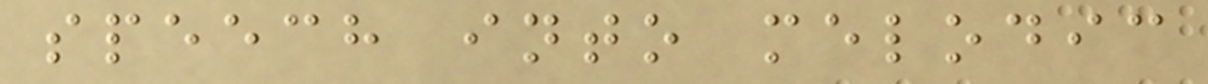speech into melodic
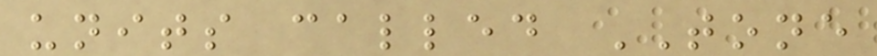units called TONE
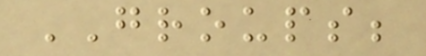GROUPS;
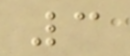3
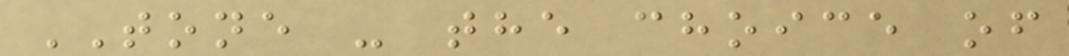TONE - the choice of
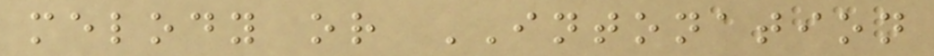melody or INTONATION
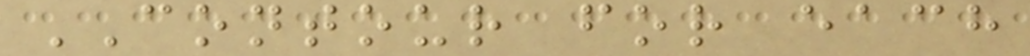CONTOUR for each
